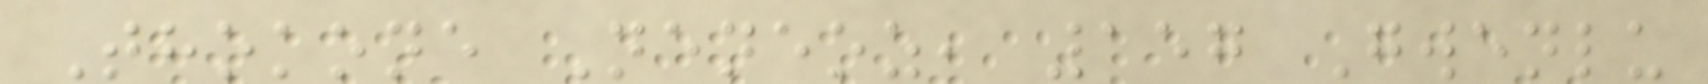Thokone Neneoz, 157 Gwenlu
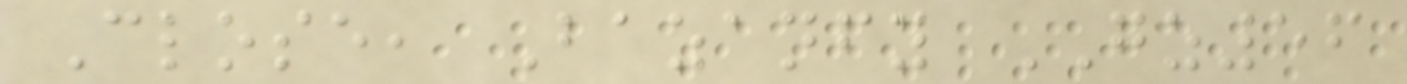Close, Bazanfy GZ56
